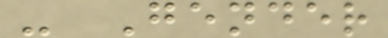- Gender
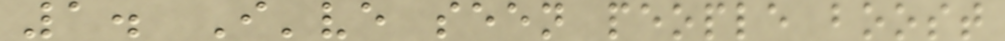1. I've seen people boost
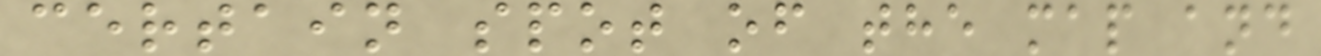certain spot of the map and
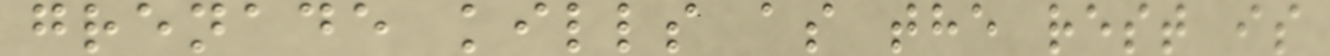grenade kills as the rest is
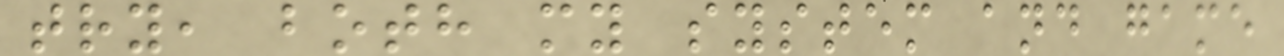try, both my system and game
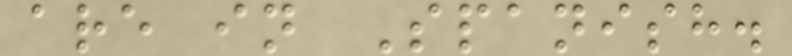are in Spanish.
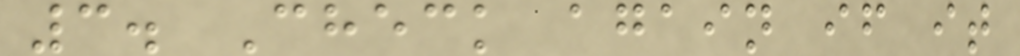3. Check again if it
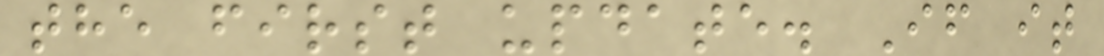the first update. If it
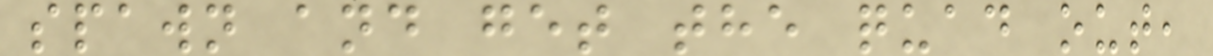spawn and get the quad out,
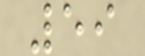59
